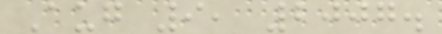Aug 9, 2007.
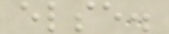else.
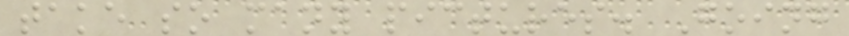take so many pictures. Going
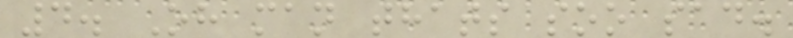4. Oh man thats soo sad.
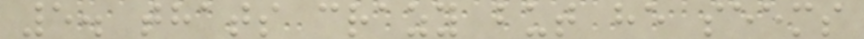5. thats crazy but he seems
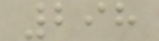298
